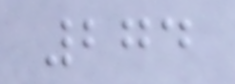274
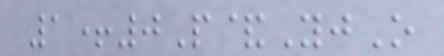1+0P&YjO
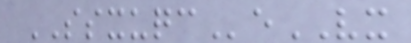SSXUQCeVX
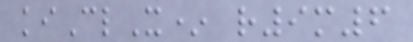kiClX* r9m6
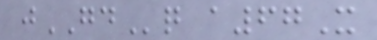jGDq a67X
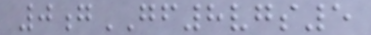0gGF8vgs5
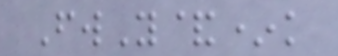FwY&*k
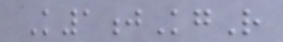K1jKgR
